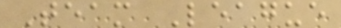Team League
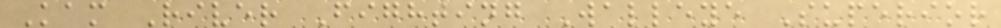Kam River Fighting Walleye Superior
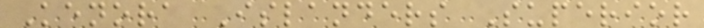Kenora Islanders Superior
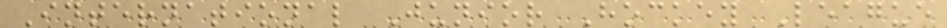International Junior Hockey League
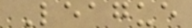League
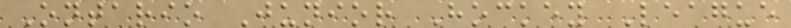Ontario Junior Hockey League
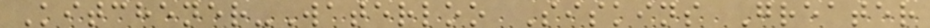Kitchener-Waterloo Siskins Greater
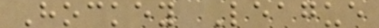Hockey League
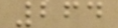264
